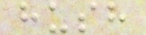hush
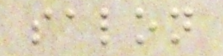salon
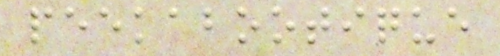peekabootique
